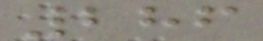286
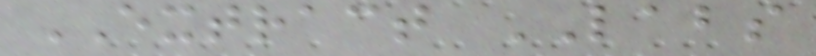EXTRACT LABS
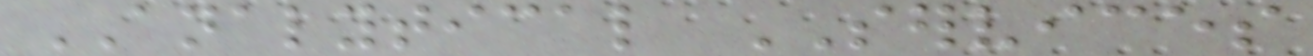ANALYTICAL SERVICES
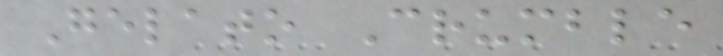Gelato Crumble
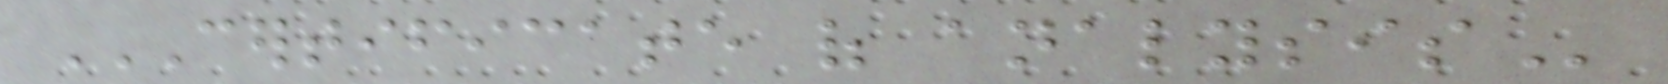CERTIFICATE OF ANALYSIS
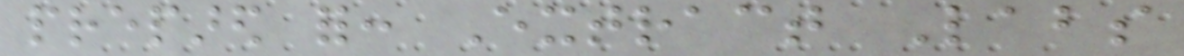prepared for: Extract Labs
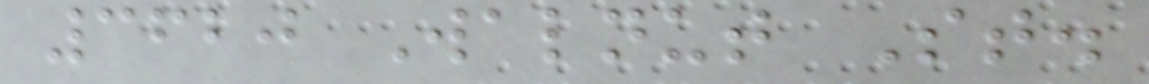3620 Walnut St.
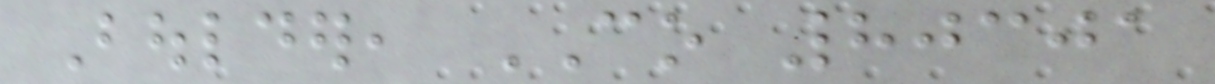Boulder, CO 80301
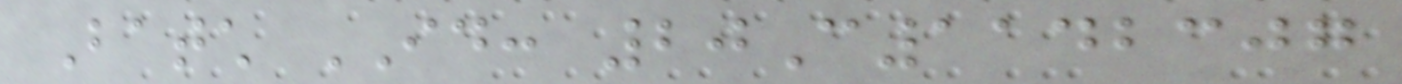Batch ID: 20C1142307
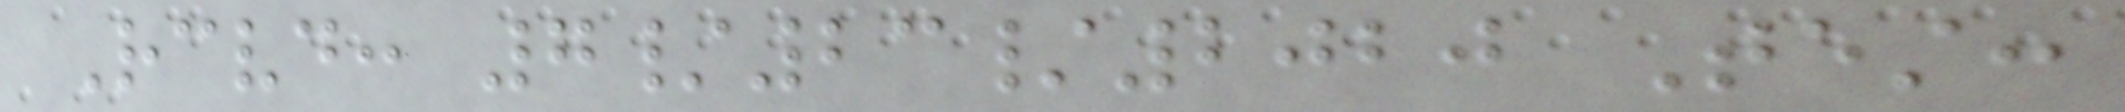Received: 7/23/2020 Test:
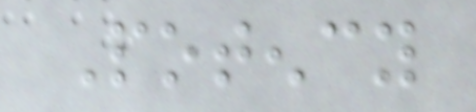Potency
